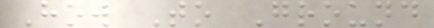How To Ground
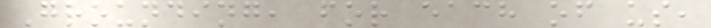Grounding, for each of us,
